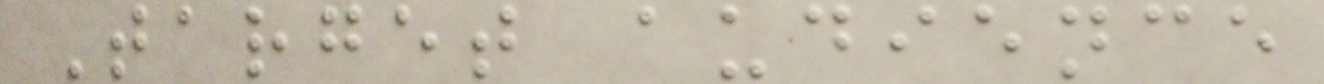Target audience
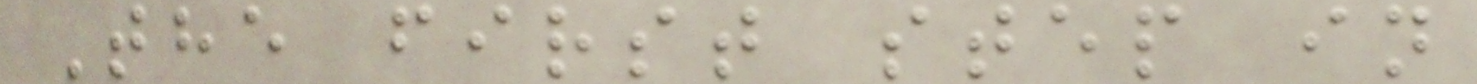The first step in
